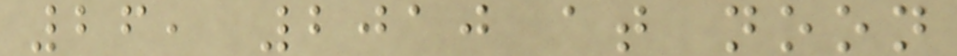26, 2010 at noon
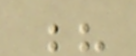?
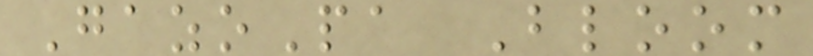GazoPa Bloom
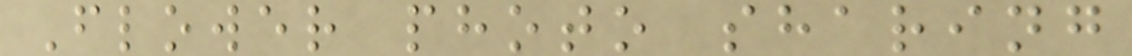Flower photo sharing
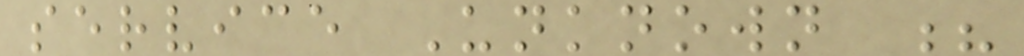service Unknown ?
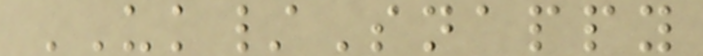UK/Snappy
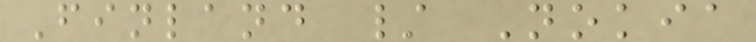Finland / Nokia
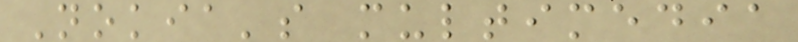Nokia's multimedia
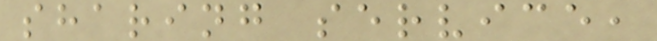sharing service,
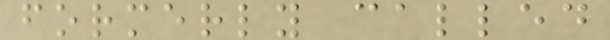formerly called
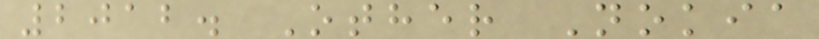2012. Other Nokia
